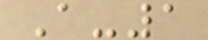A-1
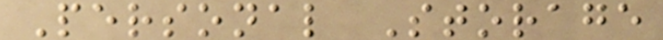Personal Storage
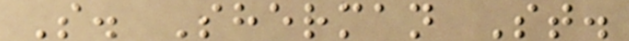S. Sherman St.
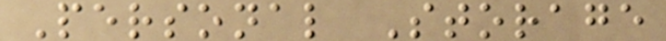Personal Storage
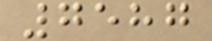7587
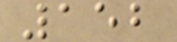152
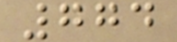774
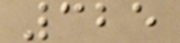325
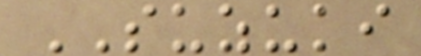SUZUKI
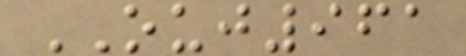OUJ961
